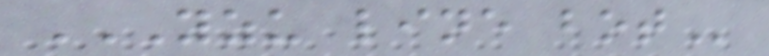YZU LINE BOT
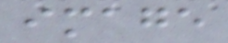image
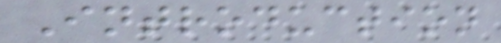Introduction
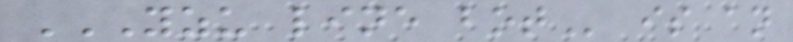YZU LINE BOT is an
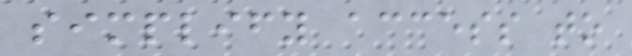simplify access to
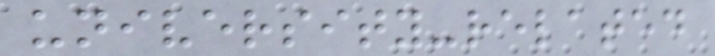university-related
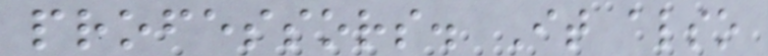professors. It also
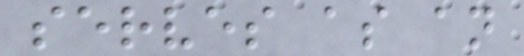serves as an
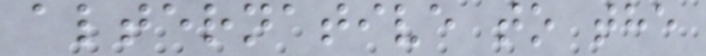alternative to the
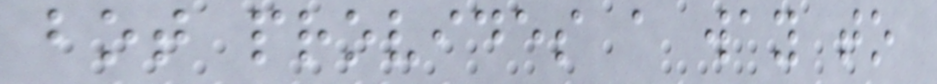bot provides a way to
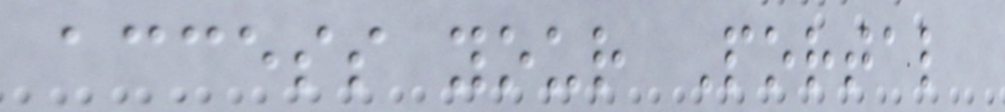access your Portal
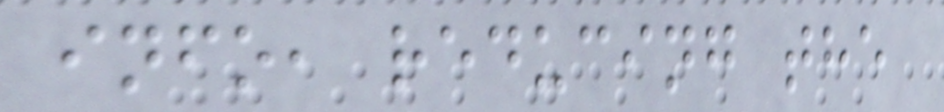info, reducing the
